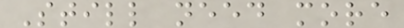Still need more
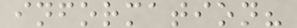information?
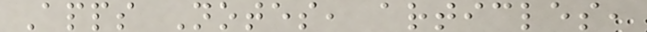Apps Notes, articles,
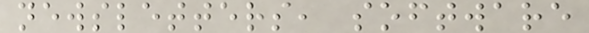newsletters, software
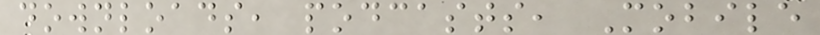downloads, podcasts, Mobile
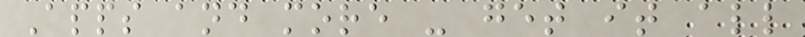Apps and more - get it all
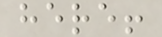here!
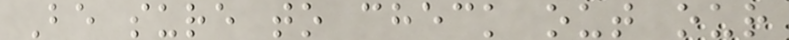Be sure to check out our
